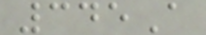345A
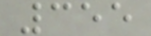355
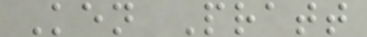Ken Pratt
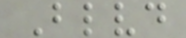Blvd
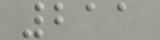211
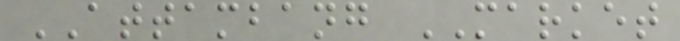ATTAMBANG MARKET
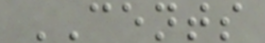CENTS
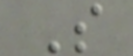S
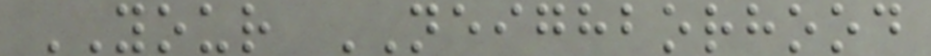YOUR NEIGHBORHOOD
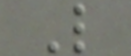L
